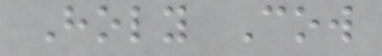Holy Cow
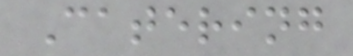Catering
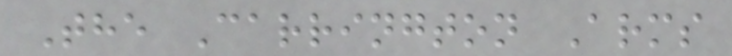The Carrington Arms
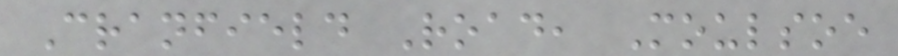Cranfield Road, Moulsoe
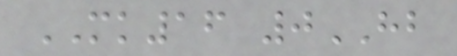MK16 0HB
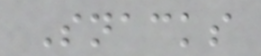Snacks
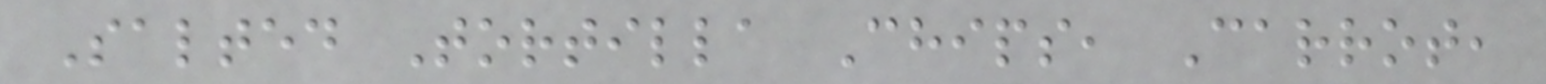Salted Tortilla Chips, Carrot,
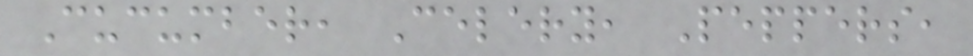Cucumber, Celery, Peppers,
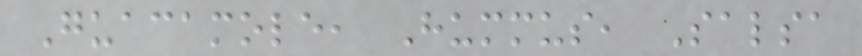Guacamole, Hummus, Salsa
